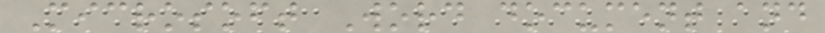Microsoft Word document and
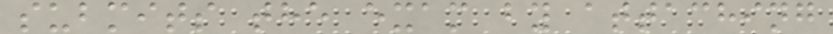submits the exam by attaching
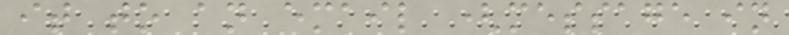it to an email (message in
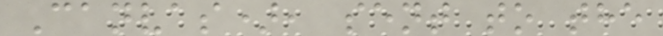Canvas), sent to the
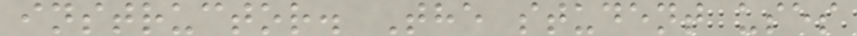instructor. The student uses
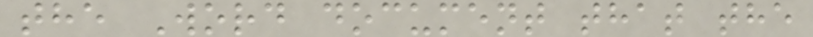the Word document that the
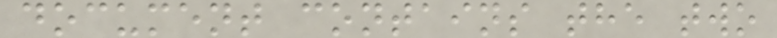document contains the two
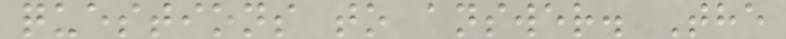questions to answer. The
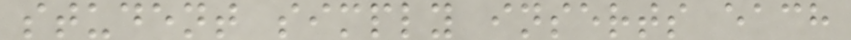student simply inserts each
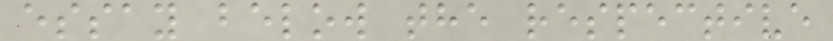essay below the respective
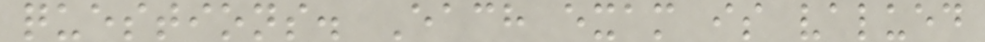questions. Each exam is valued
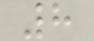8
